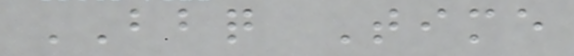BBQ Time
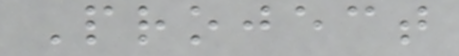Project
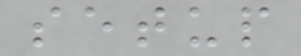setup
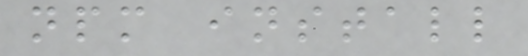npm install
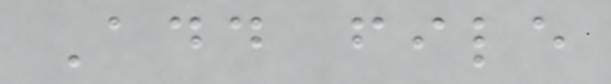Add file
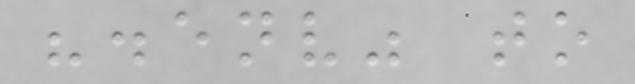".env" to
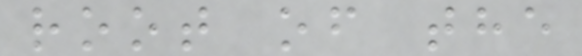root of the
